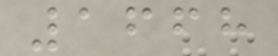1668
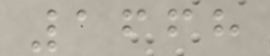1668
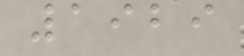1929
